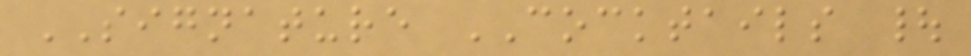SIGNATURE COCKTAILS |
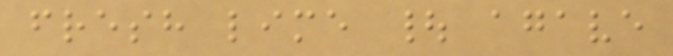fresh lime | agave
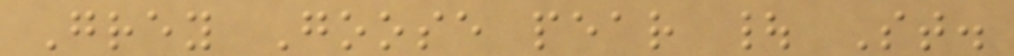Grey Goose pear | St.
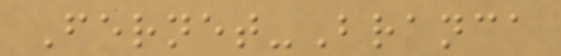Fernet-Branca
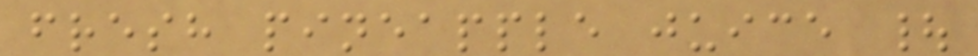fresh pineapple juice |
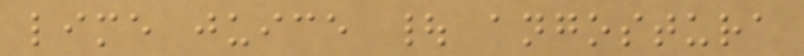lime juice | angostura
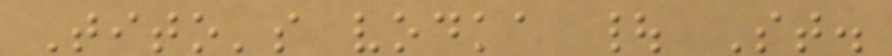Tito's vodka | St.
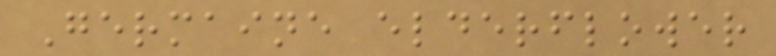Germaine elderflower
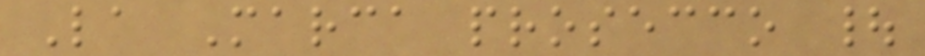La Marca prosecco |
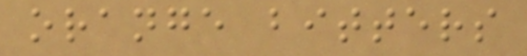orange bitters
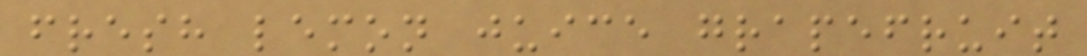fresh lemon juice grapefruit
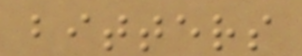bitters
